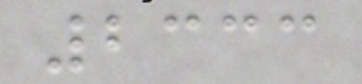2333
